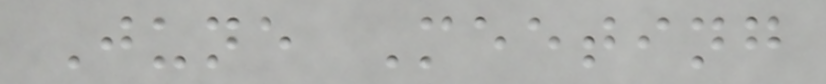June Meeting
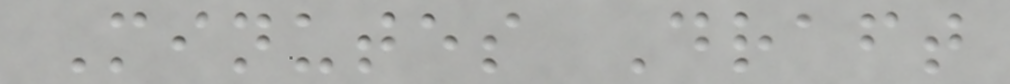Minutes Draft
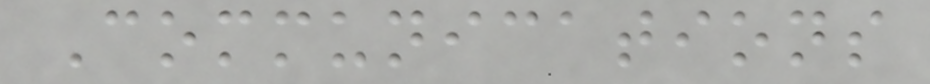Communications
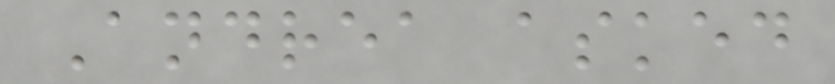Andrea asked
